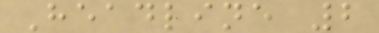Headline 2
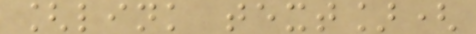[link text](
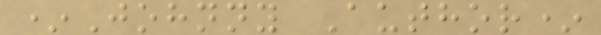*Johnny Author*
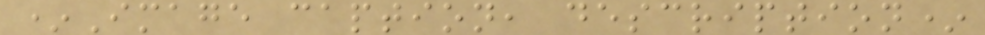*Image caption, description*
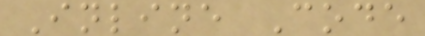Inline Code
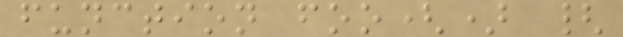function foo() {
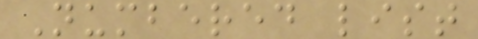Numbered list
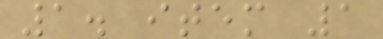1. item 1
